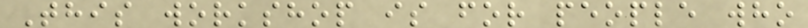This workshop is for people who
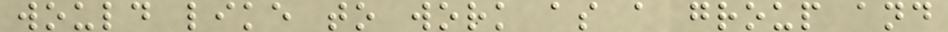would like to work as a group and
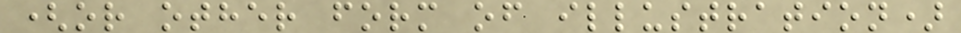(or other form of illustration)
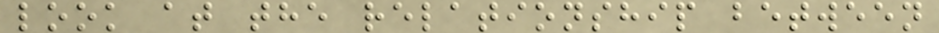look at the relationship between
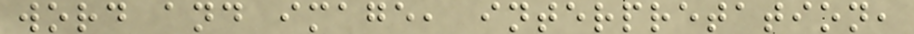word and image, interpretation,
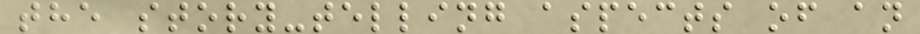the story-telling aspects of an
